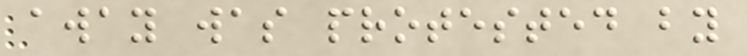away was protested by
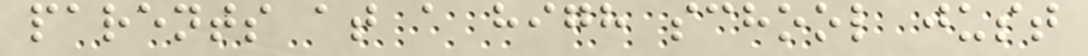parents at a high school just
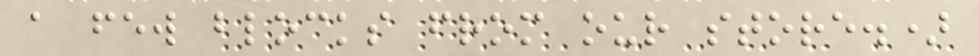a few blocks from our store.)
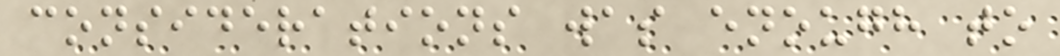considerations was enough to
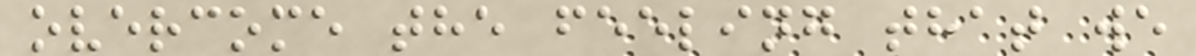overcome the feeling that we
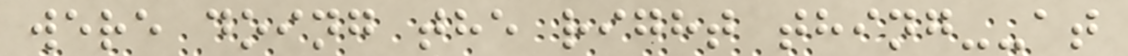were doing the right thing--at
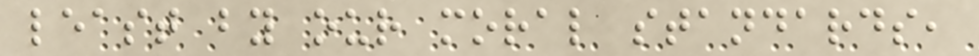least by our moral standards,
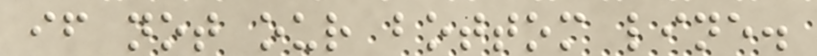if not our bottom line.
